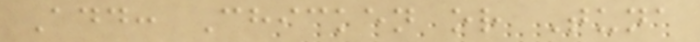Add: Chicken or Tuna
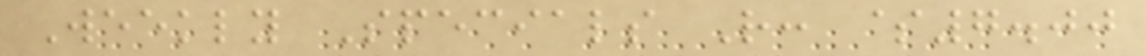Weekly Specials R: $7.00
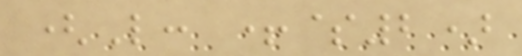(L: +$2)
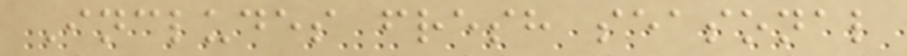Includes fresh seasonal
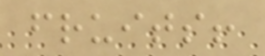fruits!
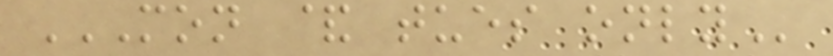MON & TUES ONLY
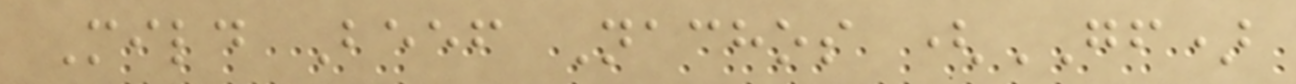Mild Beef Nachos (GF)
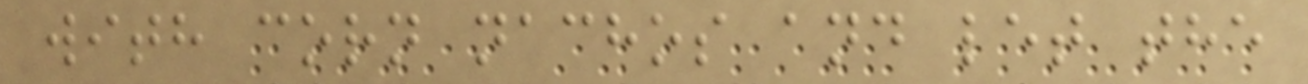with corn nachos and let the
